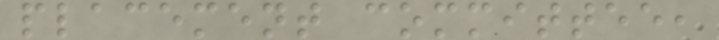placement committee,
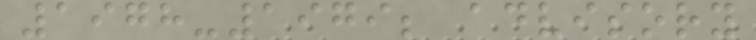1978-1979; advisory
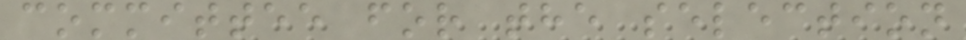committee for the selection
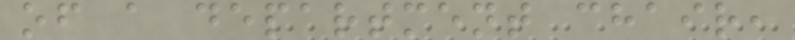of a department chair,
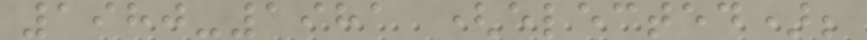1980-1981 (elected);
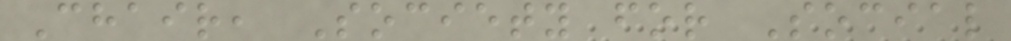Chair, Society for Social
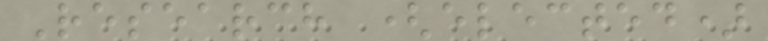Research (elected)
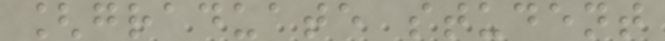[graduate student
